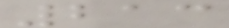213
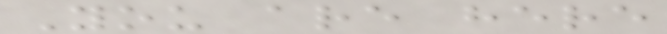You are here
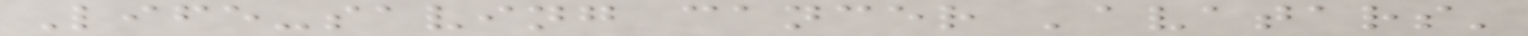Life-saving cancer 'avatars'
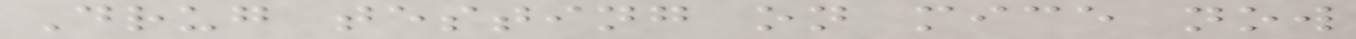Drug testing on mice now
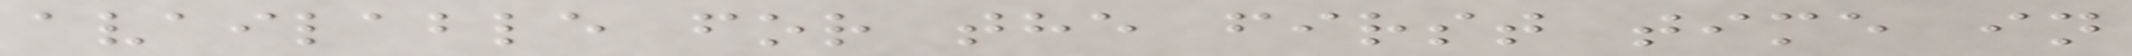available for the first time in
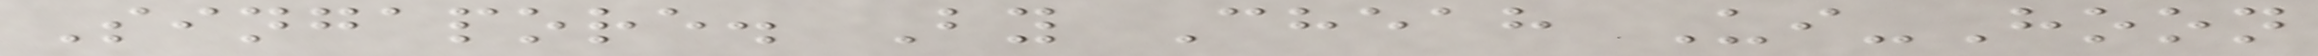Singapore. By Cheah Ui-Hoon
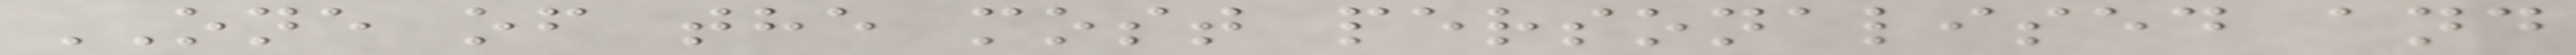ONE of the most personalised and
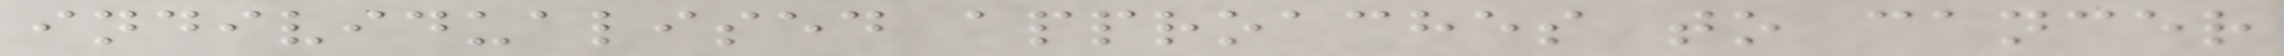individualised approaches to cancer
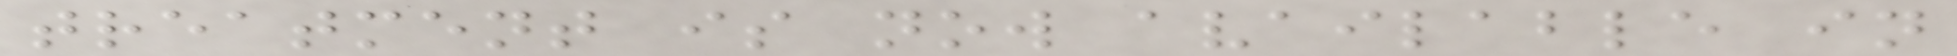treatment is now available in
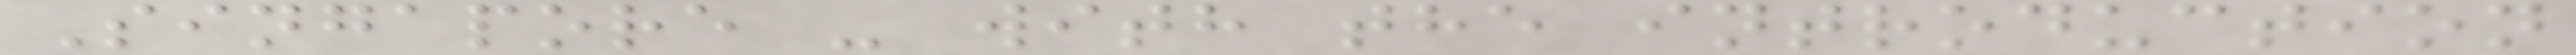Singapore - with the introduction
